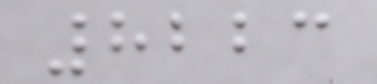8223
